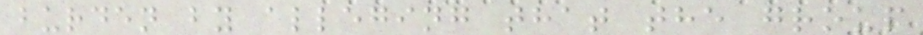burden by alleging that the group
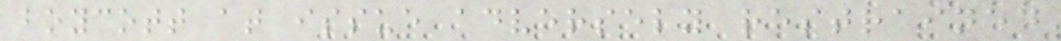boycott at issue adversely restrained
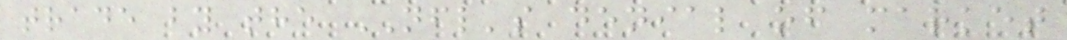trade by the NFL's denial of market
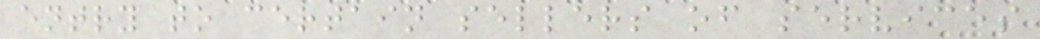entry to certain sellers of services
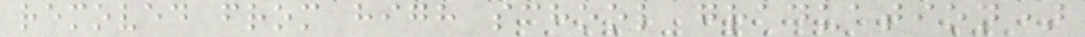removed from high school graduation)
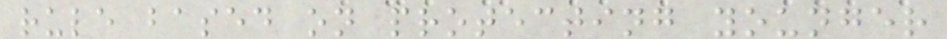rule based on protecting younger
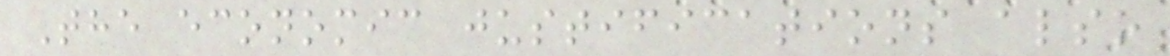The economic justifications also
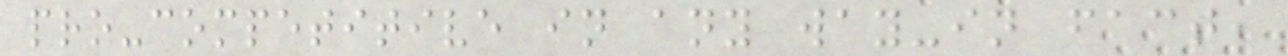pro-competitive in any way-in fact,
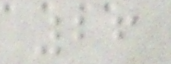26
